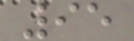95
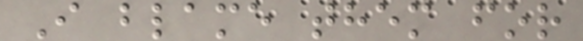I blame them for
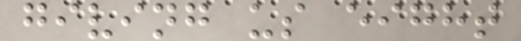giving us eight
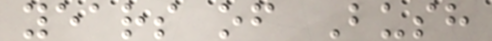years of Bush
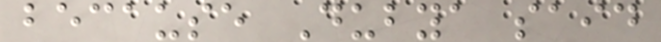because Dubya said
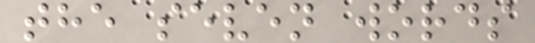the seven words
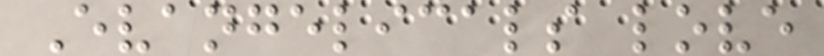Evangelicals love
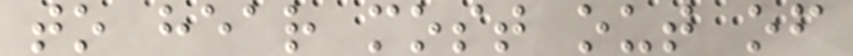to hear most out of
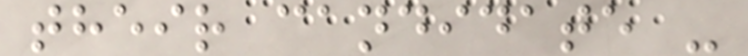their candidate -
